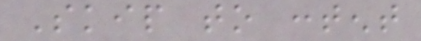Skip to content
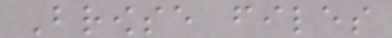Browse files
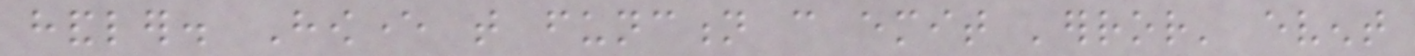handler. However that function can emit 'error' event
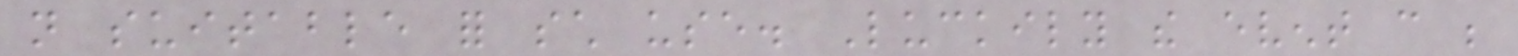not suitable for such use. Luckily the event can be
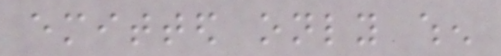emitted only when
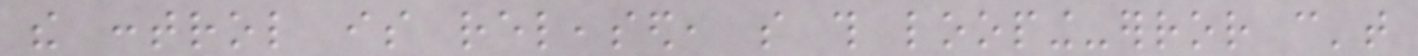the control is released, so this looping-error can't
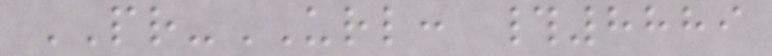PR-URL: #8889
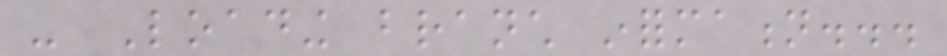- Loading branch information...
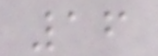16
